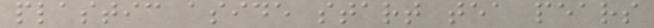plastic aside start tea pears
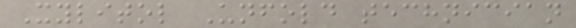Xylitol Unfold technician
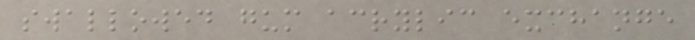swallowed gum acrylic exchange
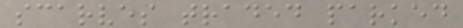scarves traded parked
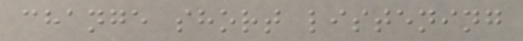change short listening
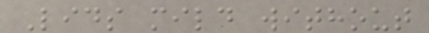Lids mild without
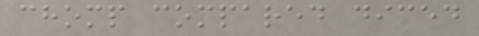chomp compared diced
